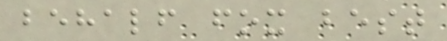behalf fox best
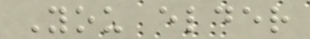You elder
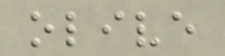olive
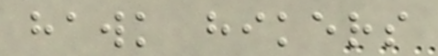hawk hikers
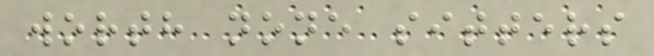worth none sitters
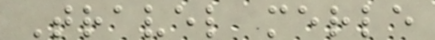Travel merle
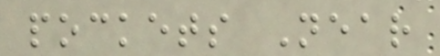pockets Near
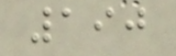190
